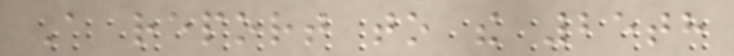A report to the 25th
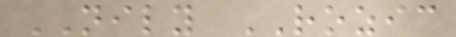NILY ROZIC
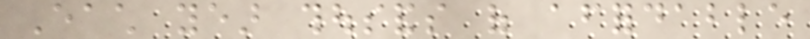Each year thousands of affordable
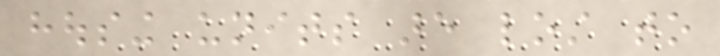housing units are lost to
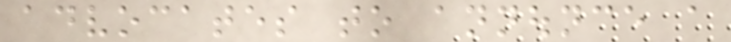advocates to announce a
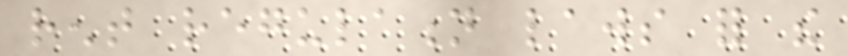rent regulation laws for the
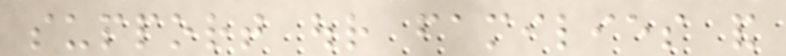support our families and
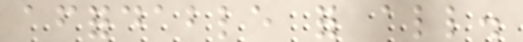affordable for all.
